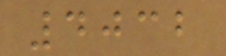4032
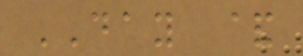DAY &
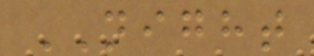NIGHT
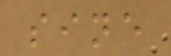sine
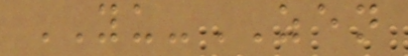YU-ZEN
